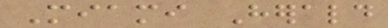Miami Herald
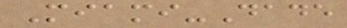Miami-Dade
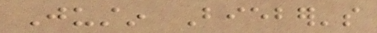Justin Bieber's
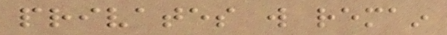privates will remain
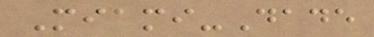Miami-Dade
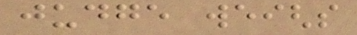judge weighs
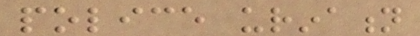police urination
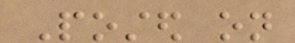Posted on
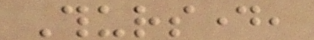Thursday,
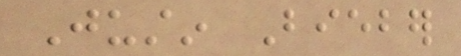Justin Bieber
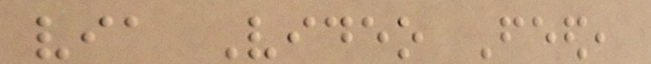via Video Feed,
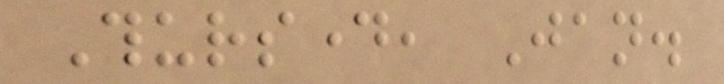Thursday, Jan.
